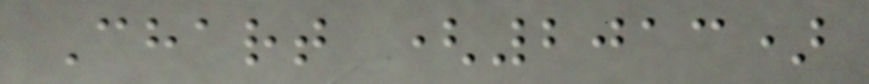Chart (2013)
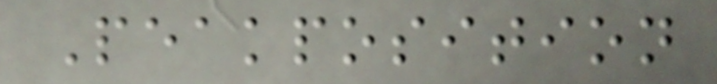Peakposition
